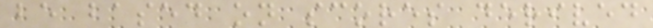be based on scores derived
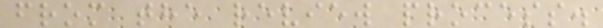from the review process.
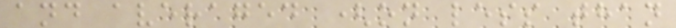and averaged (on less than
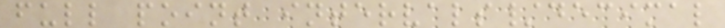full point intervals/decimal
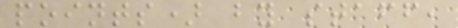points) by staff,
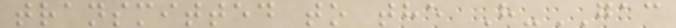transmitted to the H-GAC
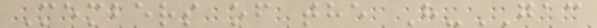Members of the H-GAC
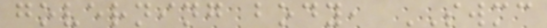governing body, SWMC
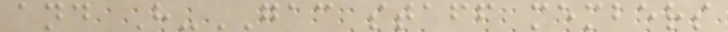and H-GAC staff members
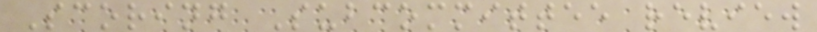Scoring Subcommittee review
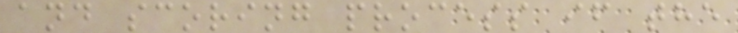and scoring process if the
